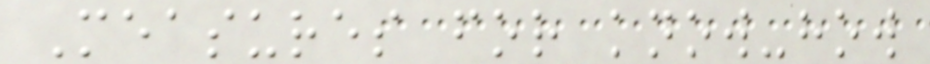Measures for know-how
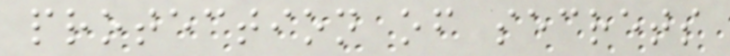protection of secrets
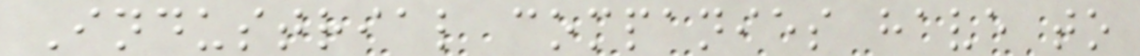Industrial companies have to
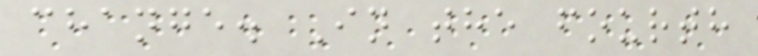change. In the fourth
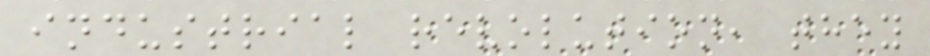industrial revolution, they
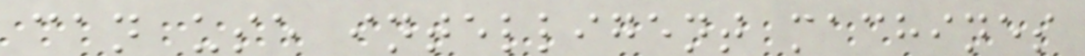can use intelligent machines
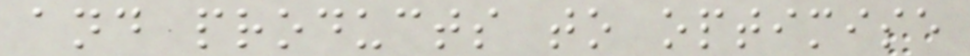and products to optimise
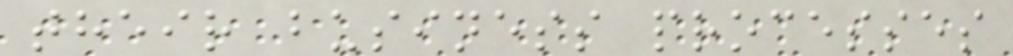their business processes
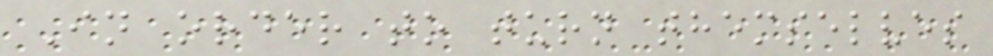In order to turn themselves
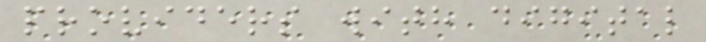providers with digital
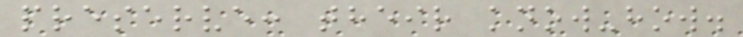preserve: their know-how.
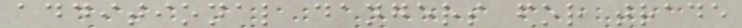additional dangers for trade
